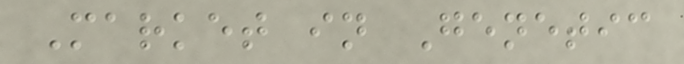Market in Genetic
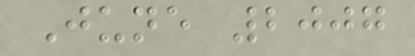June 2007
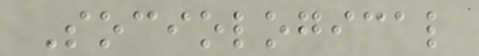Sociological
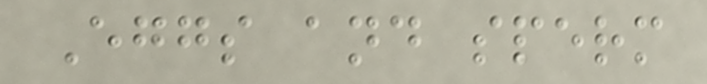Eggs and sperm
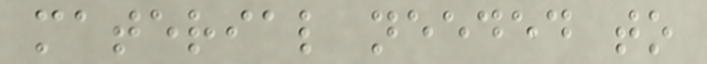material needed to
